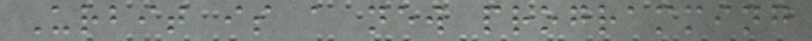Urbit is a new programming
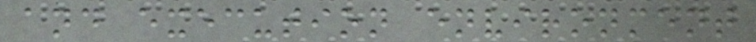and execution environment
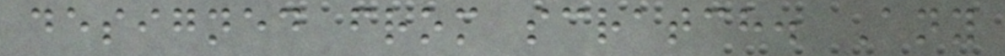designed from scratch. Any
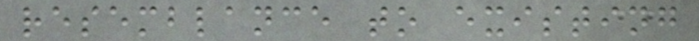resemblance to existing
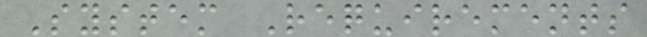System Requirements
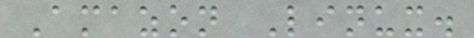Amazon Linux.
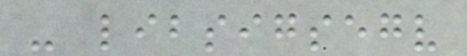- libsigsegv
